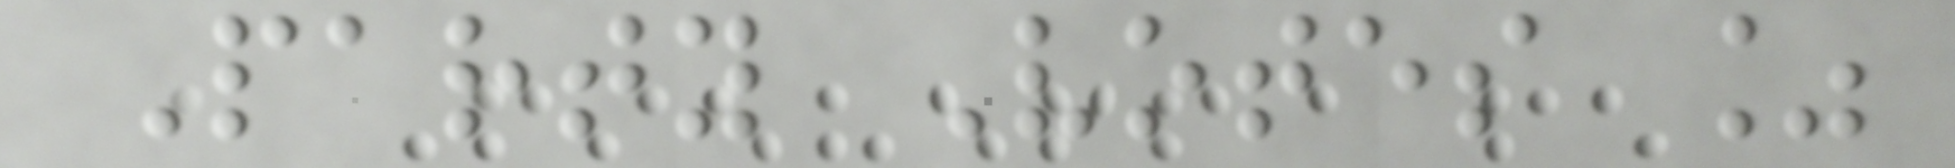Party Votes %
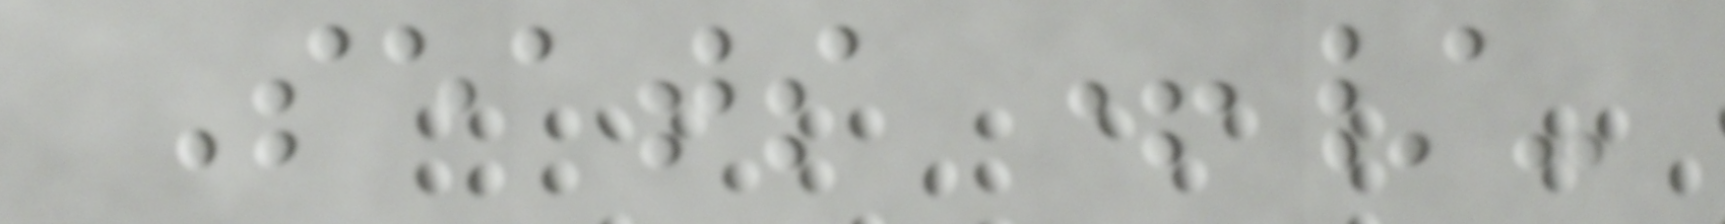Seats +/-
